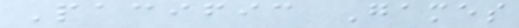Pacific Games
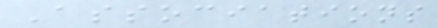Associations
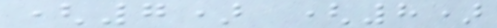(7) (8)
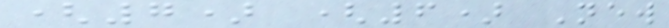(7) (6) New
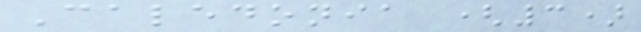Caledonia (3)
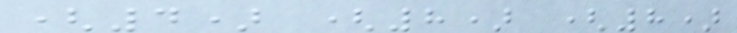(4) (8) (8)
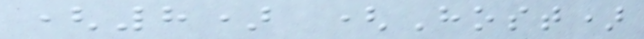(8) (Host)
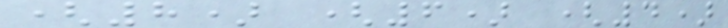(8) (6) (4)
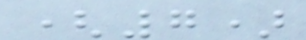(7)
